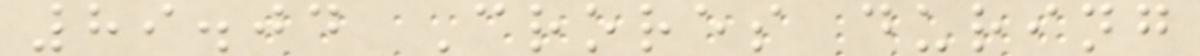89.04 Crores during
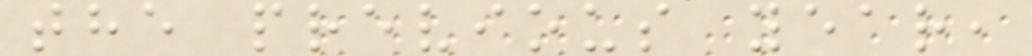the previous year,
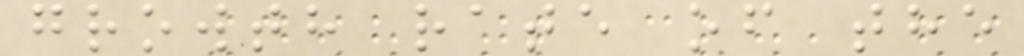growth rate of the
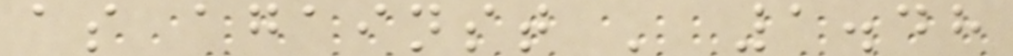as against ' 1.48
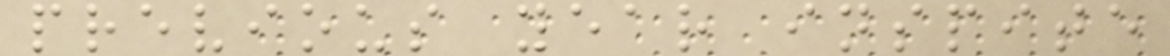previous year inspite
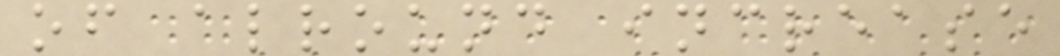of alround increase
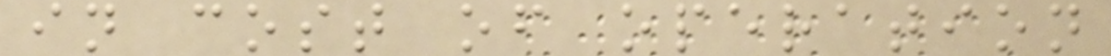in cost of operation
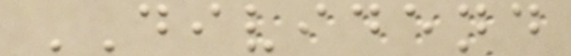DIVIDEND
